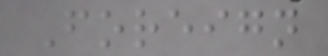Foreign
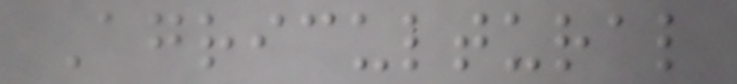Agricultural
